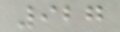927
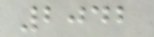2042
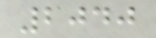2040
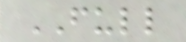FULL
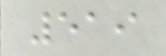519
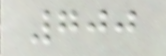700
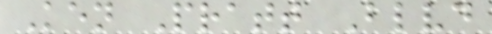Ken Pratt Blvd
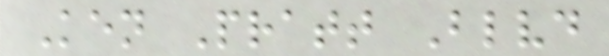Ken Pratt Blvd
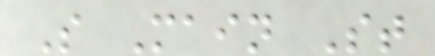S Main St
